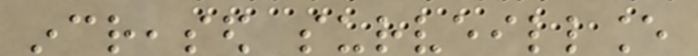increased surveillance
